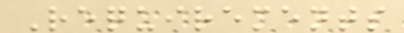Requirements
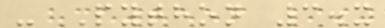- Python 3.x
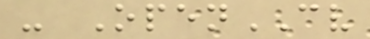- OpenCV
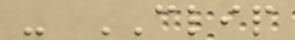- CLIP
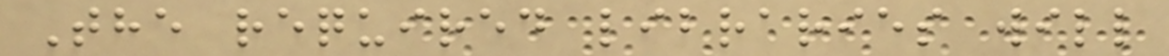The required libraries will
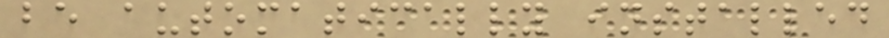be automatically installed
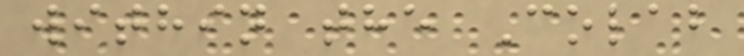within the Colab
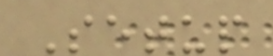Setup
